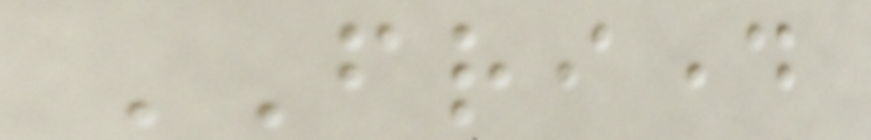FRIDAY
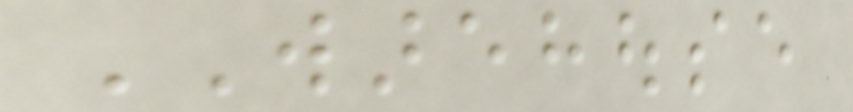WAREHOUSE
